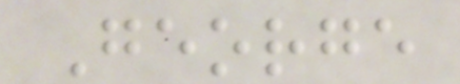George
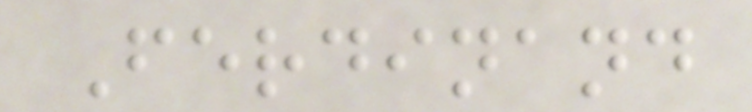Ferdinand
